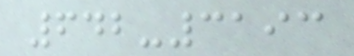642-3193
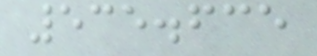535.635
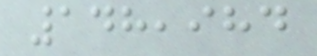148,984
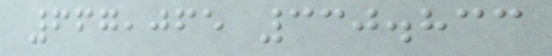667,065 330.833
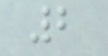2
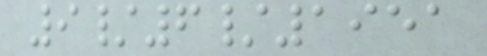9/6/1951
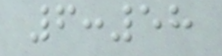6:58
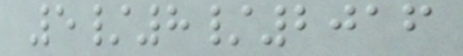5/8/2016
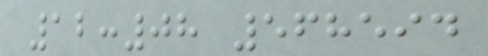12:08 568594
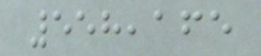558,165
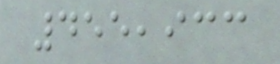455,933
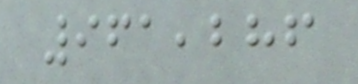961,286
